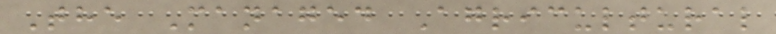The Managed Agricultural
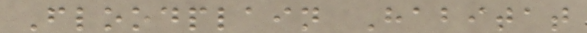Floodplain Habitat
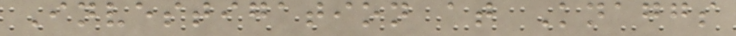Investigation at Knaggs
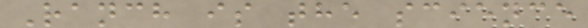Ranch is the science
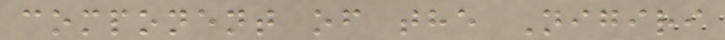component of the Nigiri
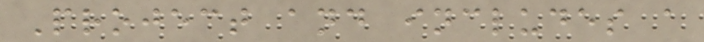Project and includes a
